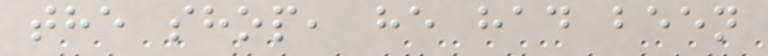the shop, he had been
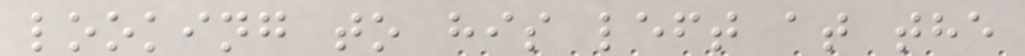looking to his left at the
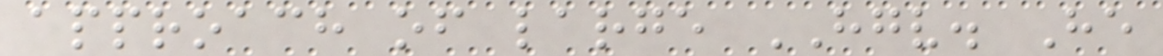approach of large HGV. He
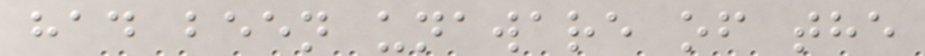had been unaware of the
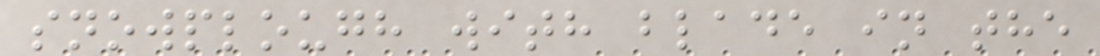snowplough with blade in the
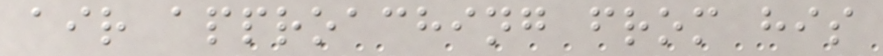air approaching from his
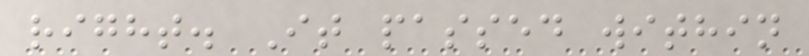right. It passed within
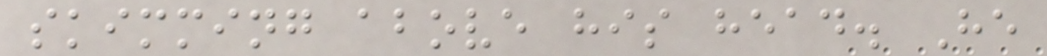skimming above his head. He
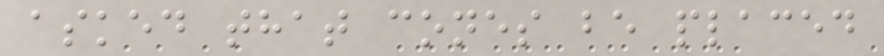asked that cones be placed
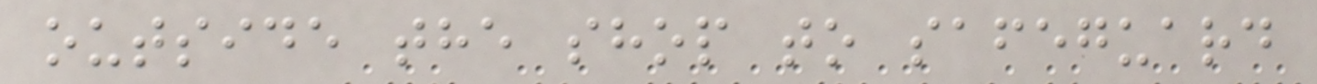outside the shop to safeguard
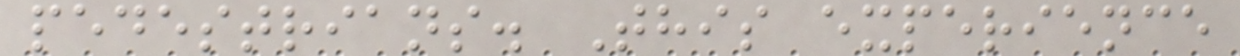pedestrians. This experience
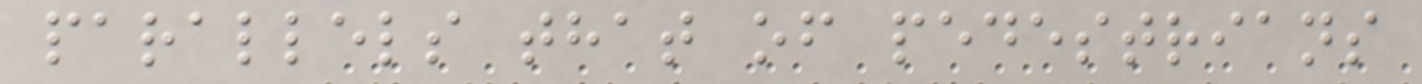parallels that of pedestrians
